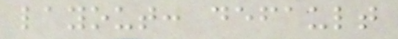layout: default
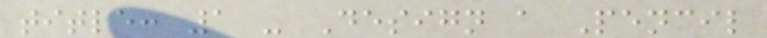title: 1 - Design a Pencil
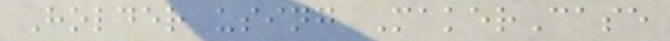Holder using MakerCase
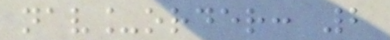nav_order: 2
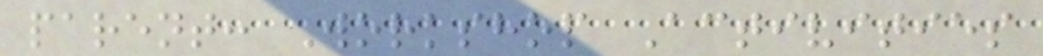parent: Workshop Activities
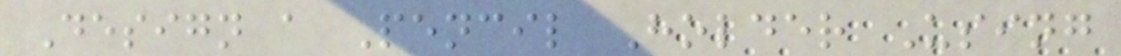Design a Pencil Holder Using
